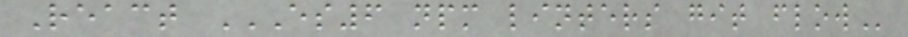React ES6 NPM LINTERS GIT FLOW
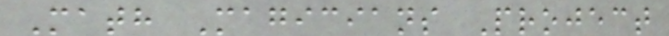Math Magicians Project
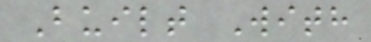Built With
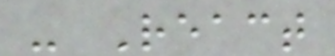- React
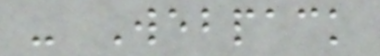- Webpack
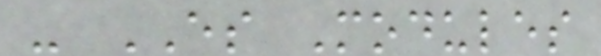- ES Modules
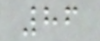86
